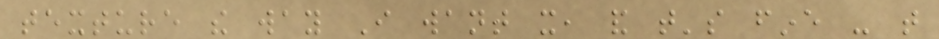texture the way I want it, and that's fine - that
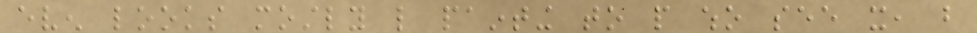even looks mostly like painting to people who see it, but
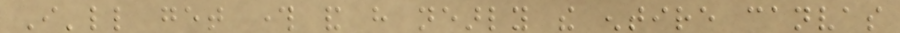I'll get through and have nearly the entire canvas
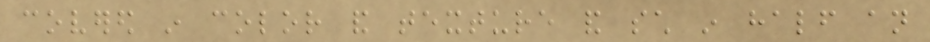covered in color and texture and such in half an
